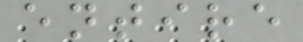entire
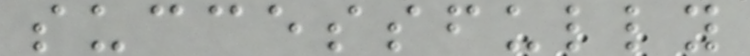successfully
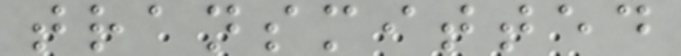transmitted
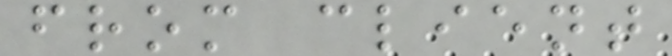from client
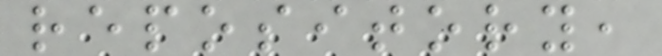repository,
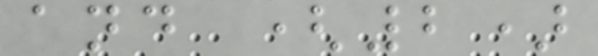and (2)
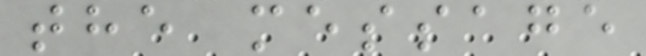the message
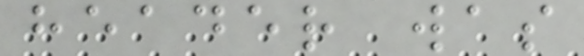header was
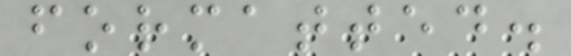formatted.
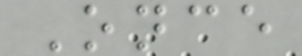Once
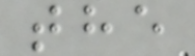the
